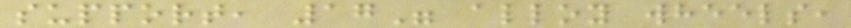support, 17" alloy wheels,
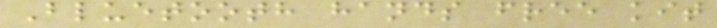Bluetooth hands free kit
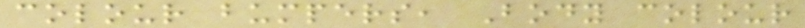colour bumpers, Body colour
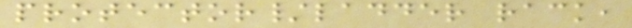protector/ladder rack,
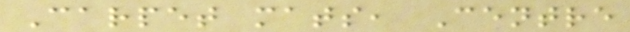Carpet mats, Centre
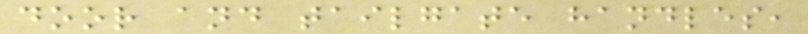door and tailgate handles,
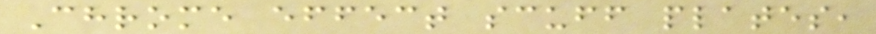Chrome effect scuff plates,
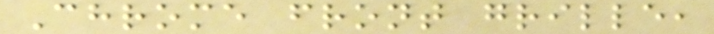Chrome front grille,
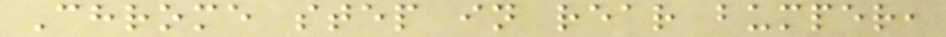Chrome step in rear bumper,
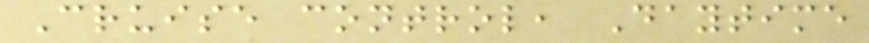Cruise control, Daytime
